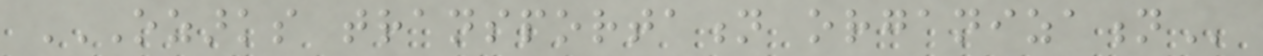OZARKS TRANSPORTATION ORGANIZATION
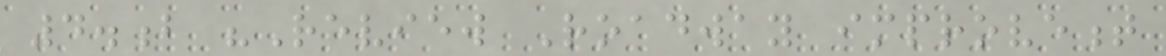4.b "Review Roadway improvement
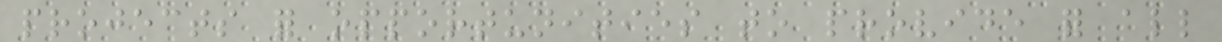projects for opportunities to provide for all
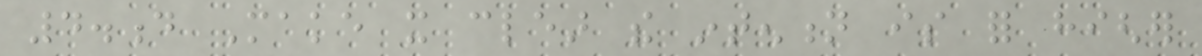4.d Make it clear the intention is for higher
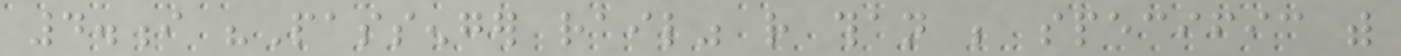4.i "Passenger rail" rather than be specific with
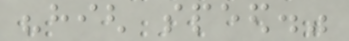"high speed."
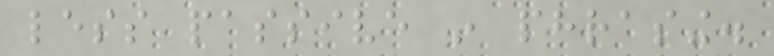less passive in phrasing.
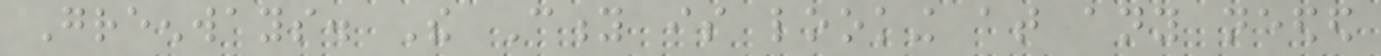Greenways. The City is looking at any needed
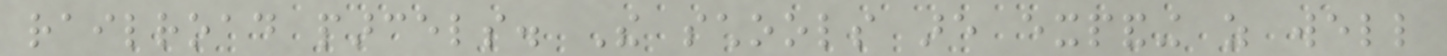railroad parcels. The schools are expanding as well
